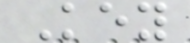Key
